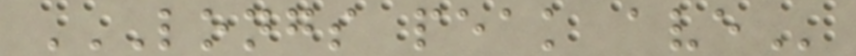LONGS PEAK AVE
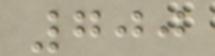700
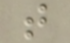t
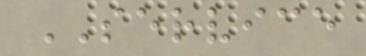SERVICE
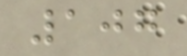107
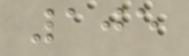105
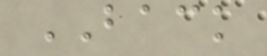BACK
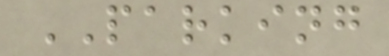PARKING
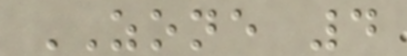ZONE 4
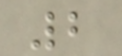2
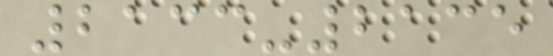2133-2135
